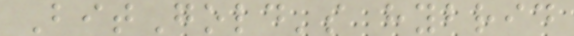BitGold's hybrid
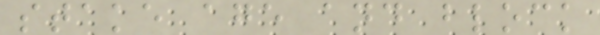stake age and block
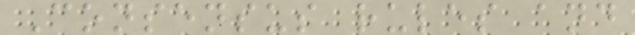Consensus rules and
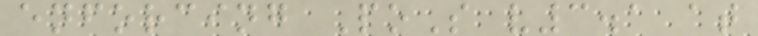enforcing PoS v3.1 at
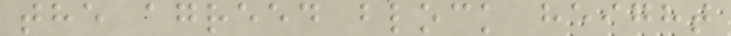the agreed block height
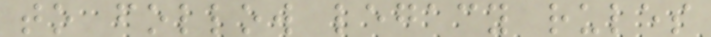to follow legacy rules
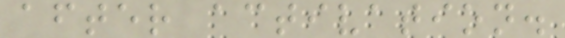after activation.
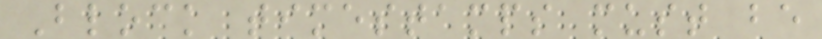Block timestamps must be
